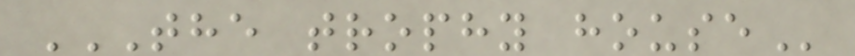THE TROPHY HOUSE
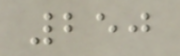250
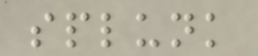splunk
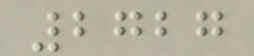2727
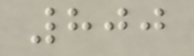800
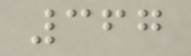367
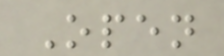Open
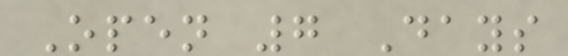Open 7 Days
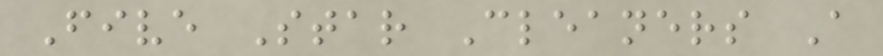Five Star Cleaners A
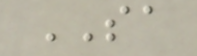SA
